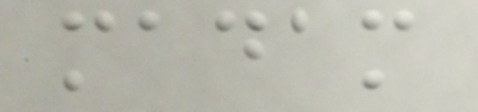madam
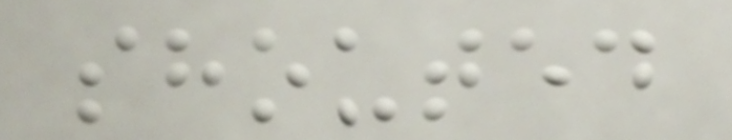shouted
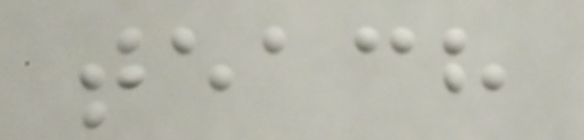teach
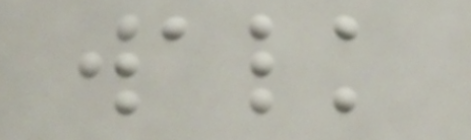walk
